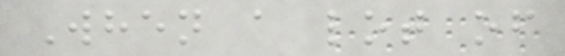When a lot of
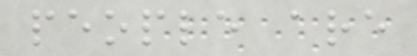people are
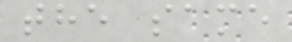the same
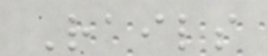Rails
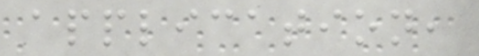application,
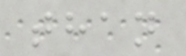than
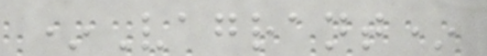*Vagrant*
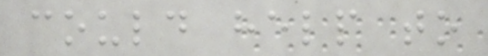could help to
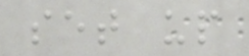set up
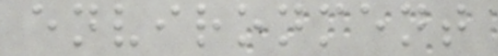environment
